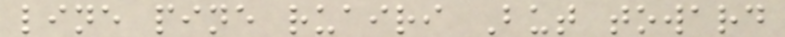line pine ruairi But toward
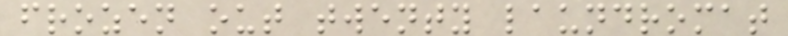frozen out twenty laundromat
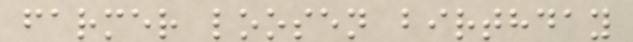farmer loosen birthday
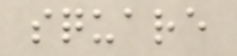square
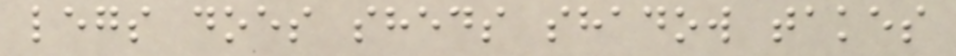legs does sheds shadow takes
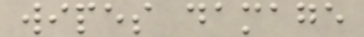wipes damage
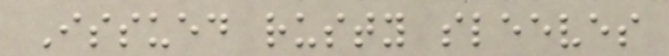Issued rusty sleeves
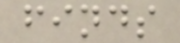finds
